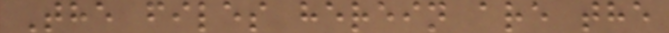The files herein are the
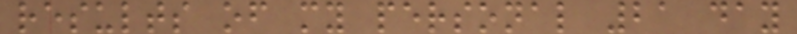results of my personal 21 day
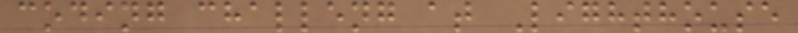coding challeng at Lighthouse
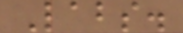Labs.
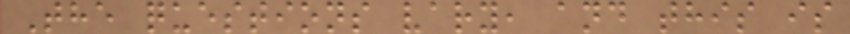The questions vary, and this is
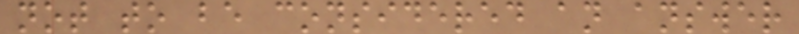not to be considered an answer
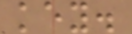key.
